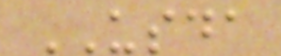USDA
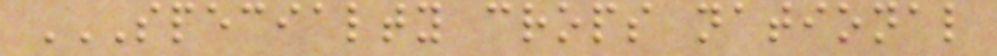SPECIALTY CROPS NATIONAL
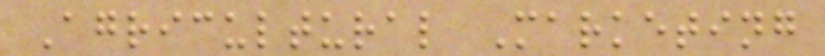Agricultural Marketing
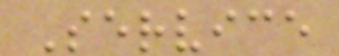Service
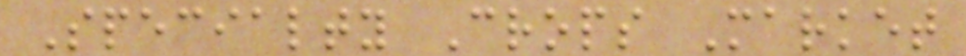Specialty Crops Market
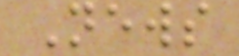News
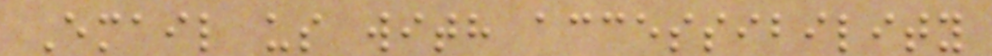Email us with accessibility
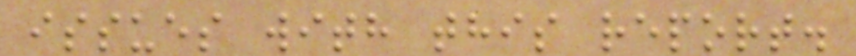issues with this report.
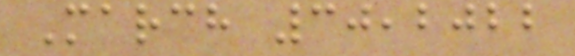March 30,2022
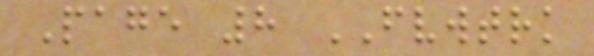Page 8 FVWTRK
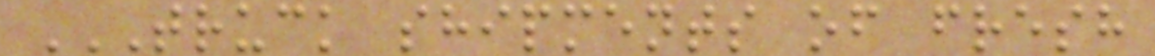TRUCK SHIPMENTS OF FRESH
